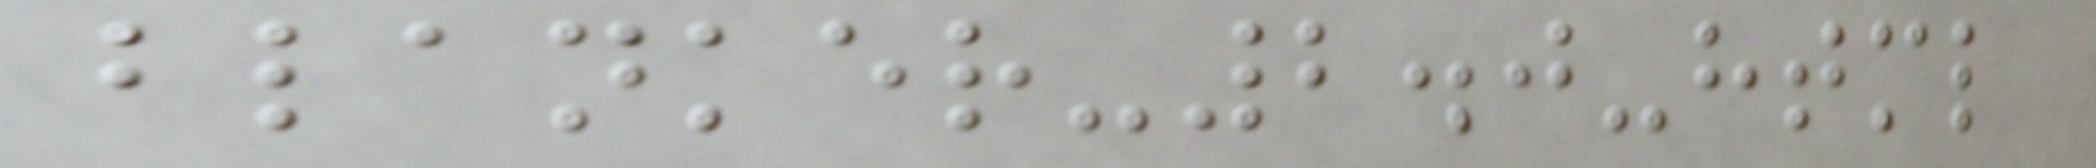blanker-2.0-html
